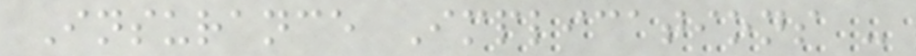Insurance Implications -
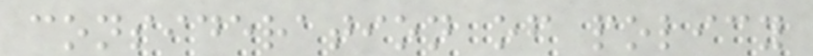consideration of policy
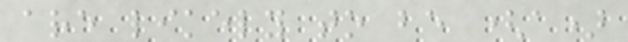are likely to be (a)
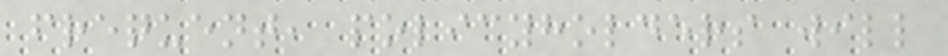frequent, policyholders will
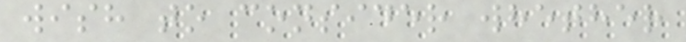wish to consider whether
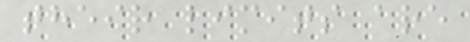their limits are
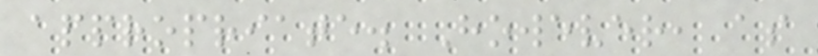appropriate. However, as
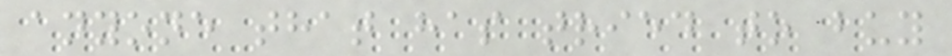anyone that has tried to buy
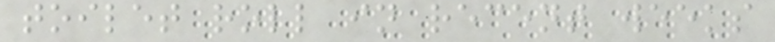toilet roll in recent weeks
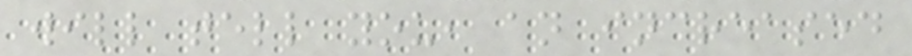will tell you, an increased
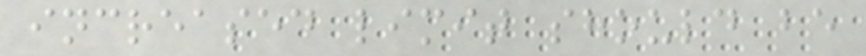increased limit should be
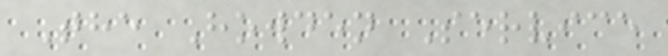The Howden Service
